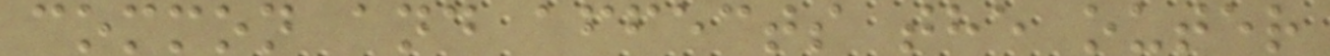common and affects the outer
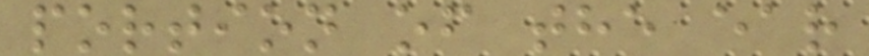portion of the ear
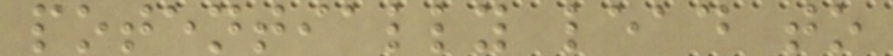potentially lead to
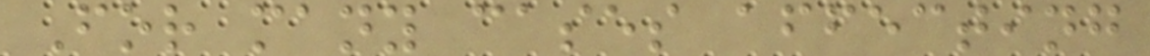For many cases affecting
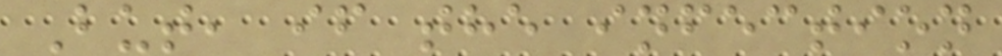But, if the infection
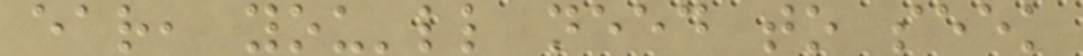ear, you'll need to seek
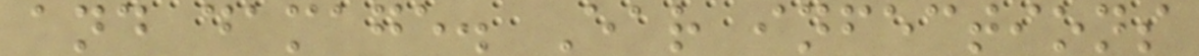and damage. Ear infections
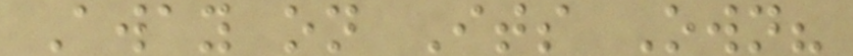Away on Its Own?
